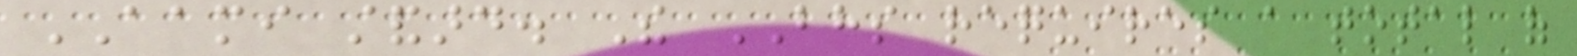AAMI standard. The BHS requires a total of
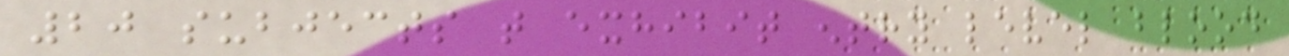20 subjects that exhibit entry level blood
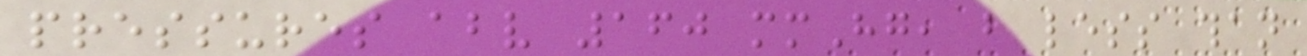pressures above 160 mmHg, but less than
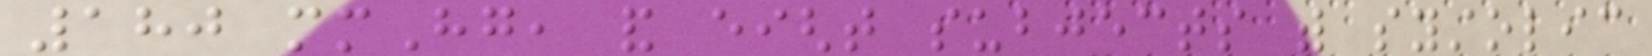180 mmHg, and eight subjects with systolic
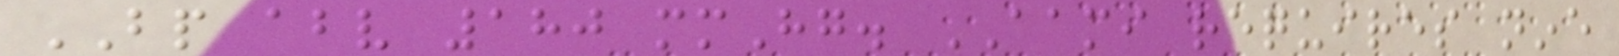BP above 180 mmHg. AAMI requires nine
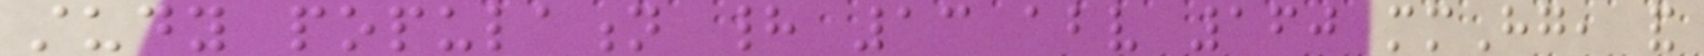study population had 13 above 160 mmHg, and
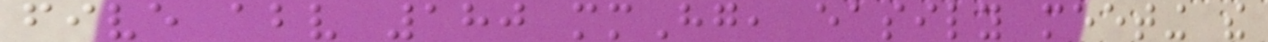five above 180 mmHg, easily meeting the
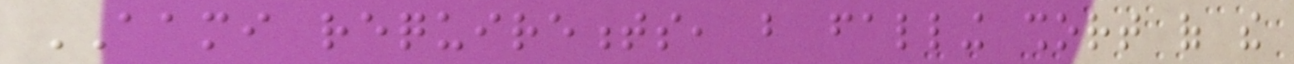AAMI requirements, but falling short of the
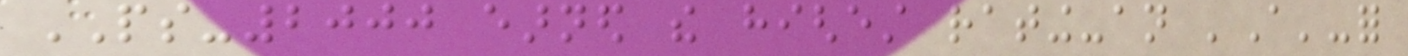PS-2000 earned the highest rating-an 'A'-for
